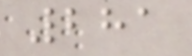281
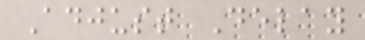Adjust Delay
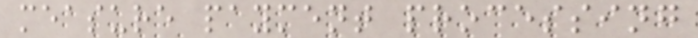measure payment processing
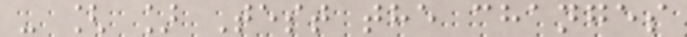- [ ] Test the changes
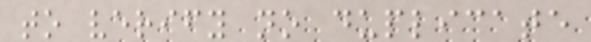to verify no duplicate
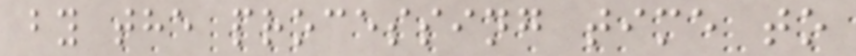by the processing time to
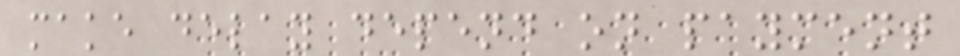make delay depend on payment
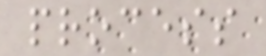process
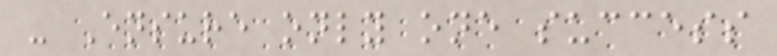- Ensure only one success
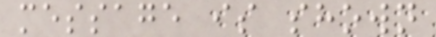message is shown
